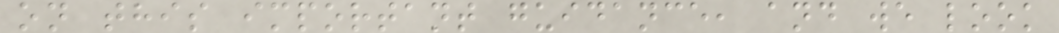on this important guidance, and we look
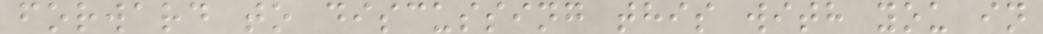forward to discussing this with you in
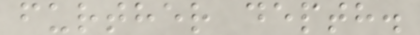further depth.
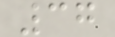37
